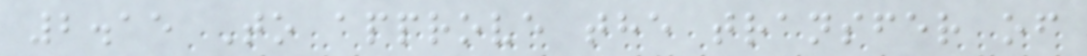2.15 To approve the transfer of
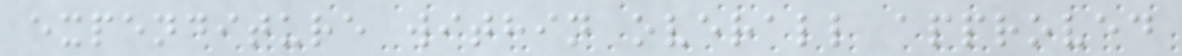expenditure within overall approved
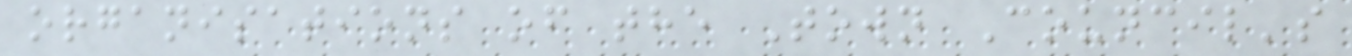organisations of the Town Council's
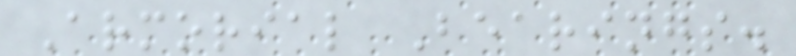Armorial Bearings.
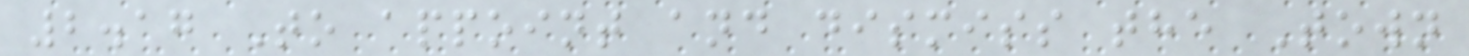2.17 To appoint and dismiss the Town
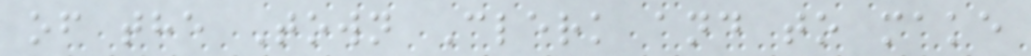of the Town Clerk and to make
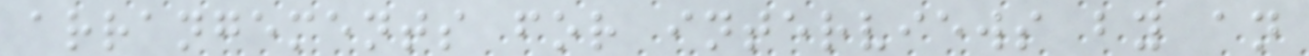arrangements for interviews by an
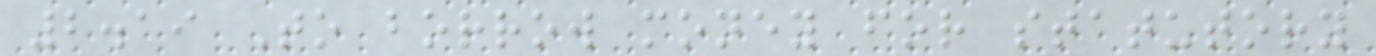2.19 To borrow money for statutory
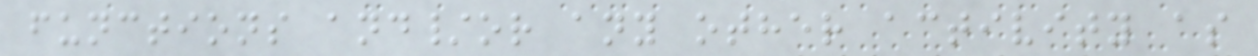functions and/or any other activity as
